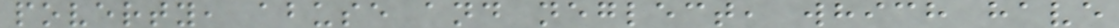poverty, abuse and neglect, which have
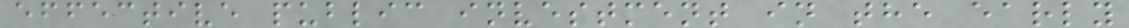effective public investment in the early
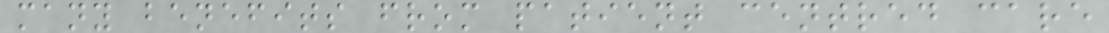many benefits from patient centred care
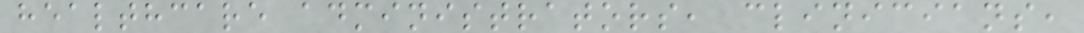healthcare administrators, clinicians,
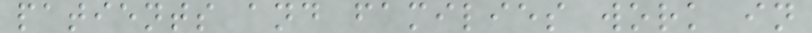patients and families work in
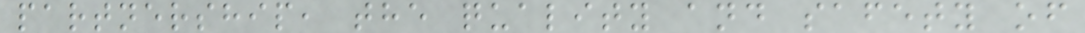partnership, the quality and safety of
